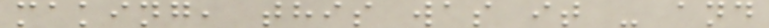making, this was it - and
